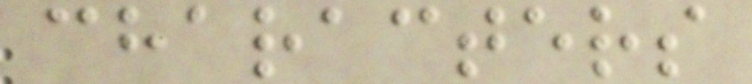characters
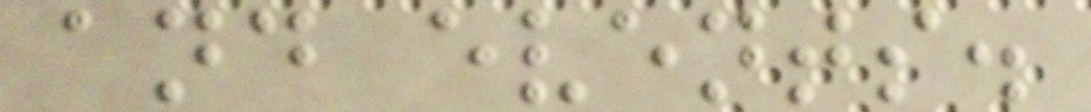and events.
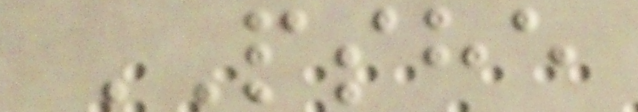PSHE
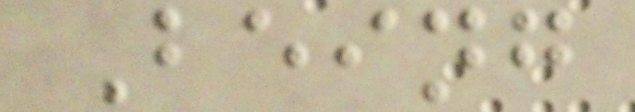Being
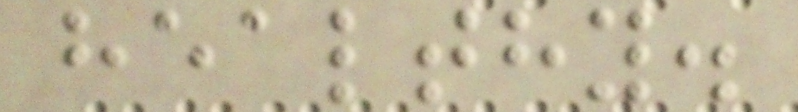healthy.
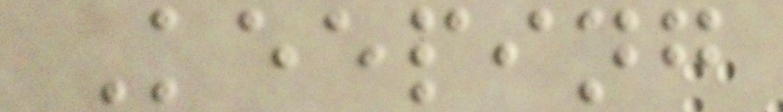Keeping
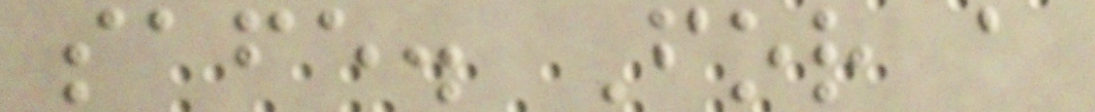safe. For a
